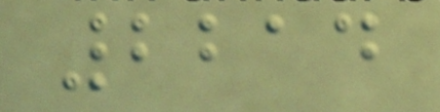2214
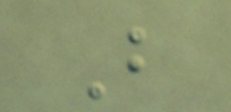B
